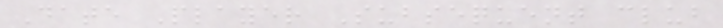Date Player Subsequent club
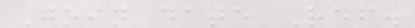Join date Ref.
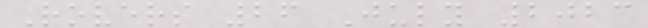Rovers 26 July 2023
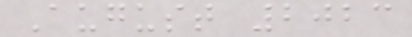August 2023
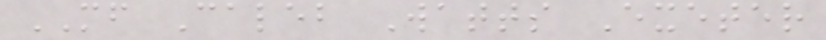MF Caleb Watts Exeter
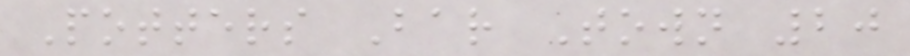Potters Bar Town 20
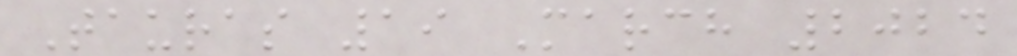Tauras 19 March 2024
